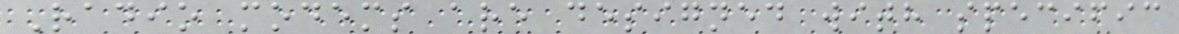Radio modems are designed with specific
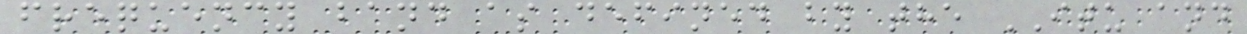frequency band as defined by the ITU and
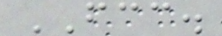FCC.
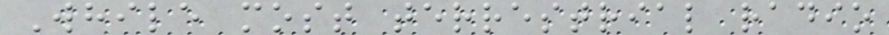While most terrestrial radio
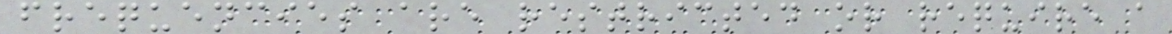frequencies are restricted or require a
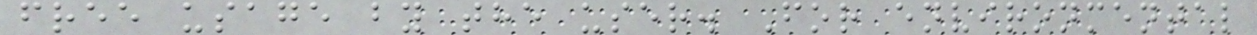free usage by the user. For environmental
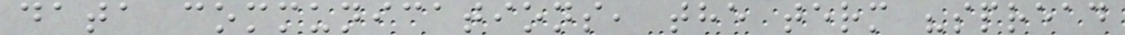data communications, the term "spread
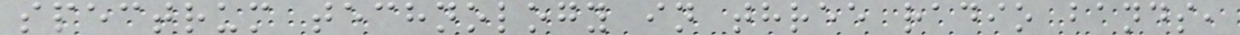spectrum technology in three radio bands,
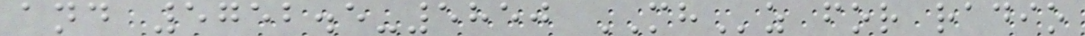and 5752.5-5850 MHz for radio
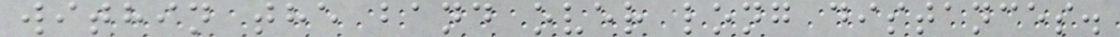within the band over long distances.
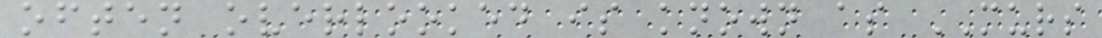often overlooked is known as MURS
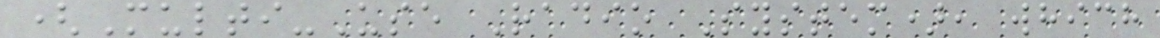(Multi-Use Radio System), which
